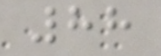88
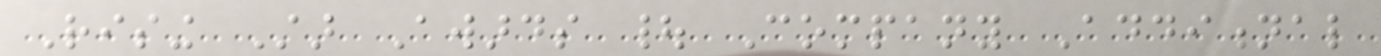Rising Star Awards | Company Additional
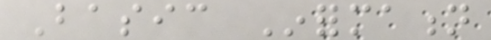Basic Information
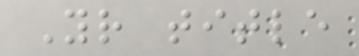Your title
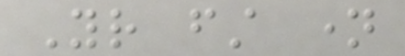Your first name
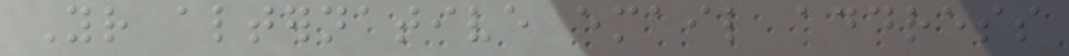Your alternative email address
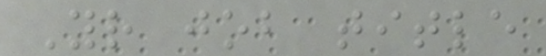Your job title
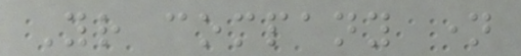Your company name
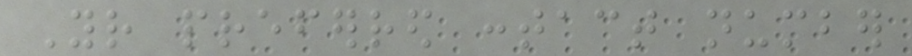Your preferred contact number
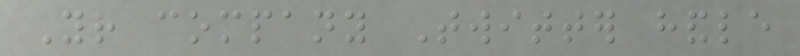Your company Twitter handle
